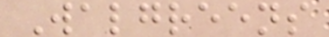Walgreens
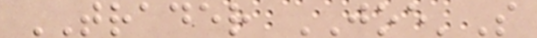TRADER JOE'S
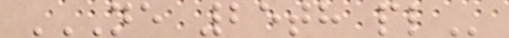NE 25TH PL
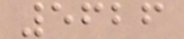5626
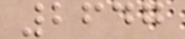2647
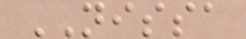NISSA
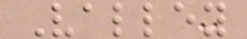Valley
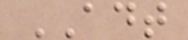ADT
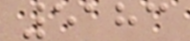5183
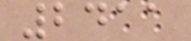2411
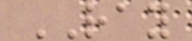RAY
